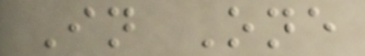In One
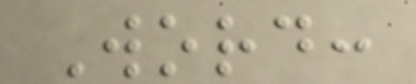Word:
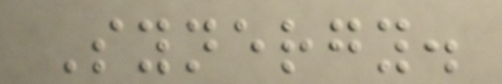Synergy.
